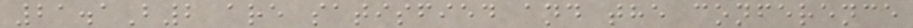21.1B2 are satisfied and the conference
